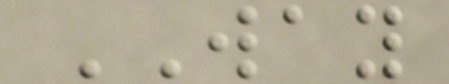WAY
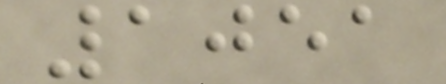1051
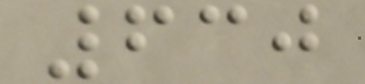630
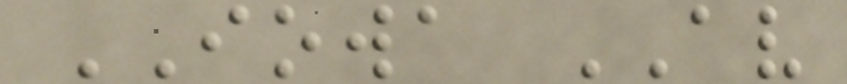IOWA AV
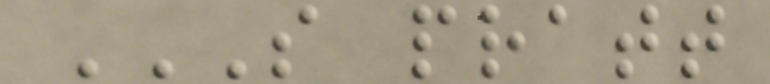S PRATT
